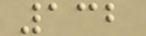132
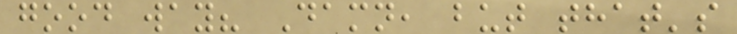good way? Damn, but that's
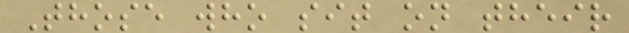Those who sit on their
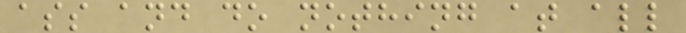ass and do nothing at all
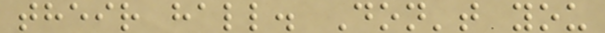their hall. Don't you
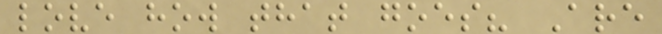love how that goes? Are
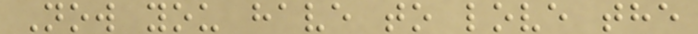Now you have to love the
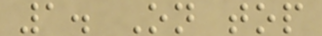1. On top
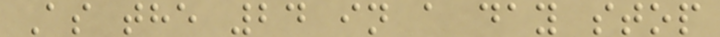As the 24 in a day stop
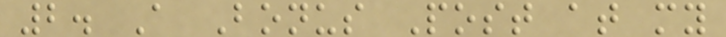2. A Bonus Post at my
